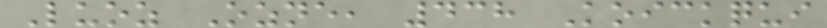Luoz Ozne, 438 Koickqui
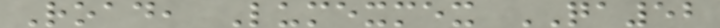Road, Lumexmex QA52
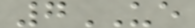7UE
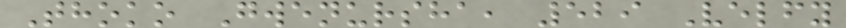Thoko Gwenursha, 529 Velfy
